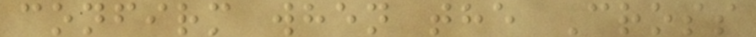confirm when the Cross
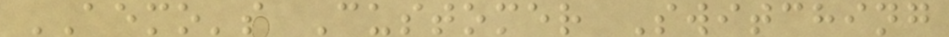AEMO's Customer Switching
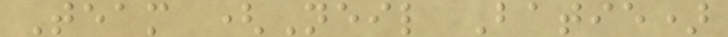Team (Neil Batie)
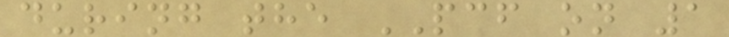during the PCF on 1
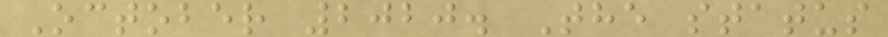October 2020. The status
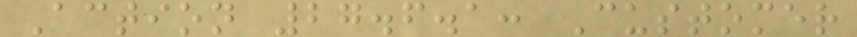Action 27.6.1: Customer
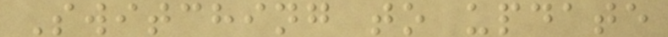Switching to update
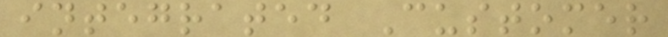integrated Customer
